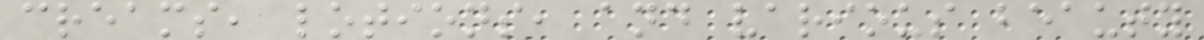creams, lotions, and various beauty
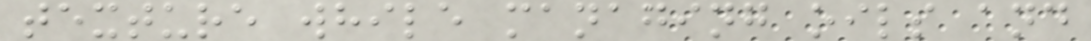texture while managing oils and
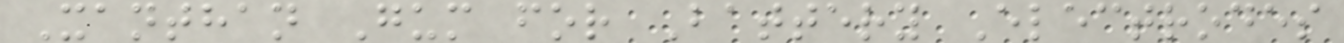Xanthan Gum for Battery Electrodes
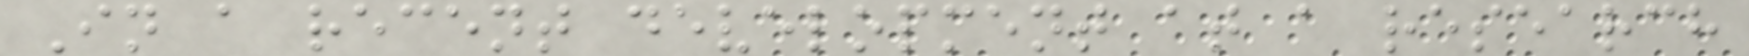In a recent development at a research
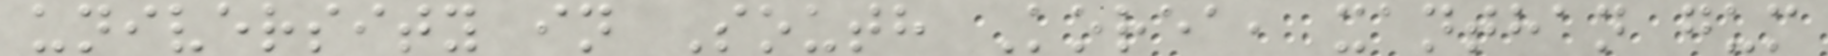university in South Korea, xanthan gum
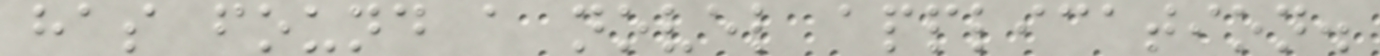has found a novel application.
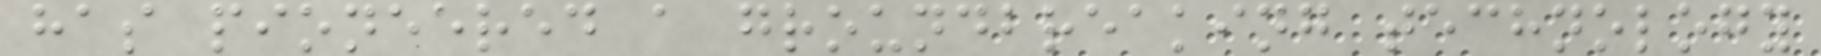has pioneered a groundbreaking technology
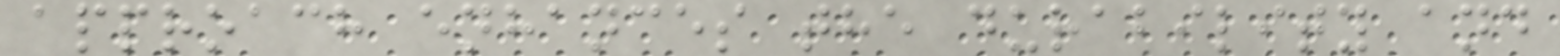approach enhances the durability and
